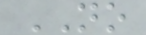NO
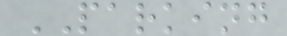PARKING
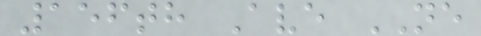156th Ave NE
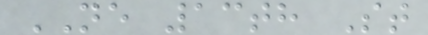NE 13th St
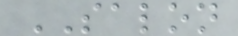SALON
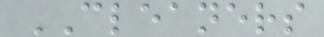CLEANERS
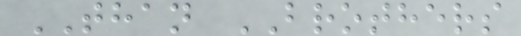THAN BROTHERS
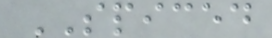SPICED
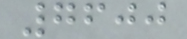7600
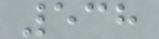538
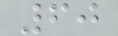60
